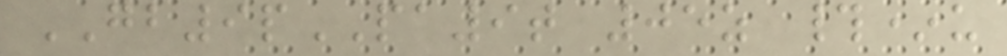GB9pPA9t 05z #*u
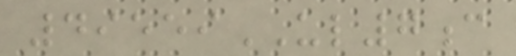49559UL7c
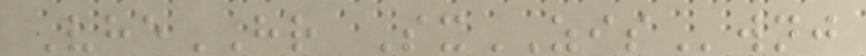VheHR SxZISwnj
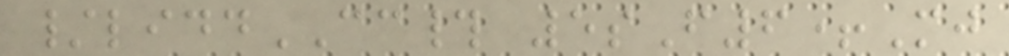/liddCC# 5sF6+Mj
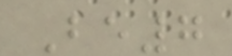Be7
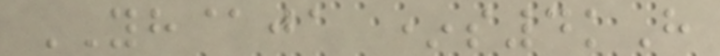YH@ja *s4kH
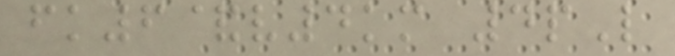fk6&v4km 4pL
